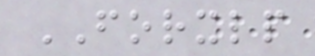FORXLP
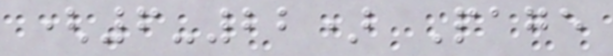(6-22) Page
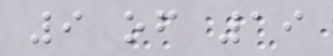9 of 19
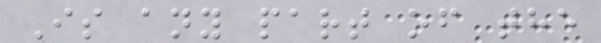Is any part of the
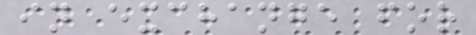in exchange for
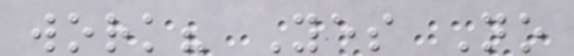work? Yes No
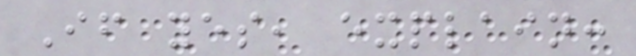If yes, explain:
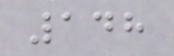148
